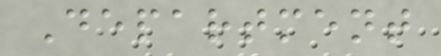Department
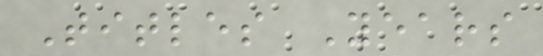Titles Years
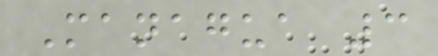Managua 3
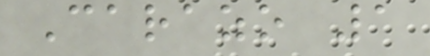Carazo 1
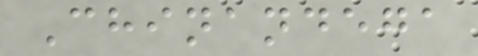Chinandega
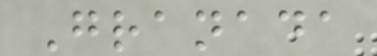Granada
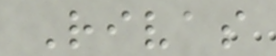Rivas
